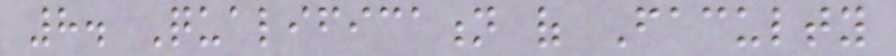8. Qualification of Faculty
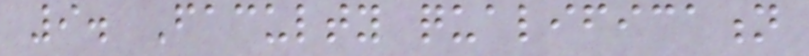9. Faculty qualification
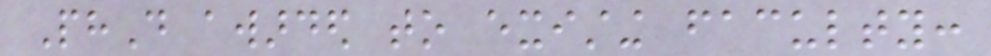PhD awarded to existing faculty:
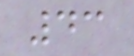43
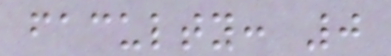faculty: 0
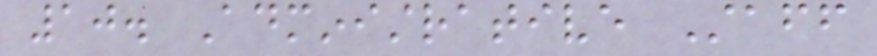10. Administrative Staff
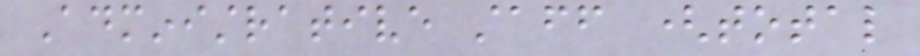Administrative staff (total
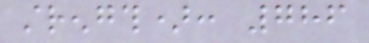strength): 786
